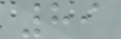89
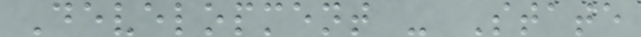Development - State
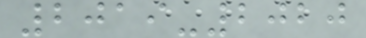2019-2020
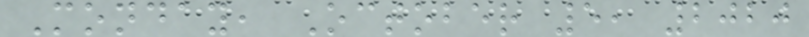Monday, October 5, 2020
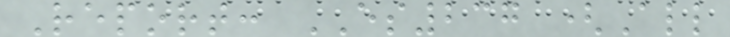Report: ES237 (All
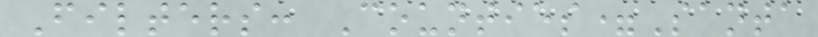Filters: Counties=Santa
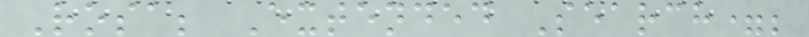Rosa; Extended Search=;
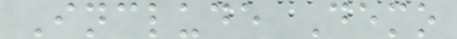Include Demo
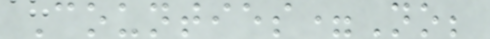Counties=No;
